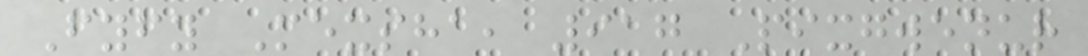Fyfy Mexsha, 917 Pixgwenur
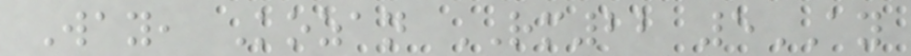Way, Kozan RM22 5AY
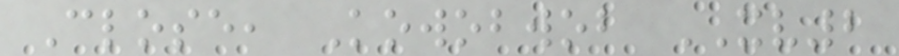Close, Kowobwob XV2
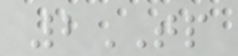2TP
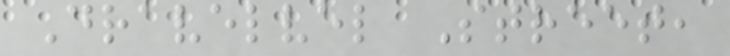Dravelvel Street,
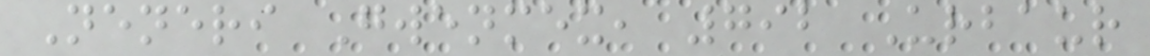Neneri Gwenmex, 792 Urbaur
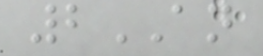2AN
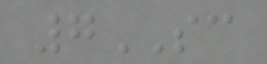7SC
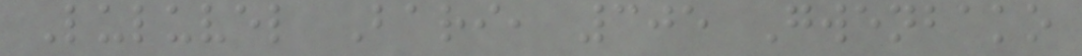Luluvel Bari, 305 Gwenbako
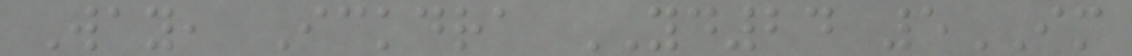Way, Ickdra YD24 5IM
